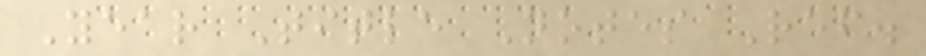Year Title Notes Ref.
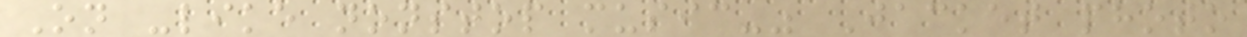On -like nonstop music-" Jacket photo
